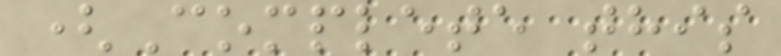(Complete this
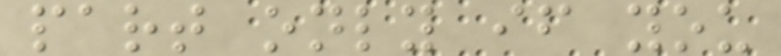part only if you
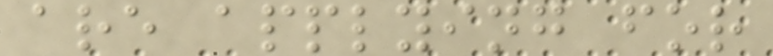are applying for
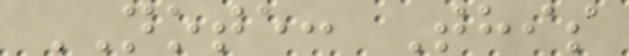NOTE: This
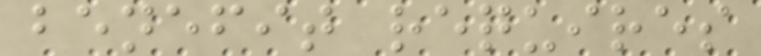benefit requires
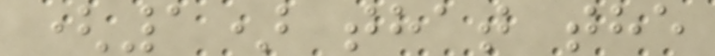(1) that the
